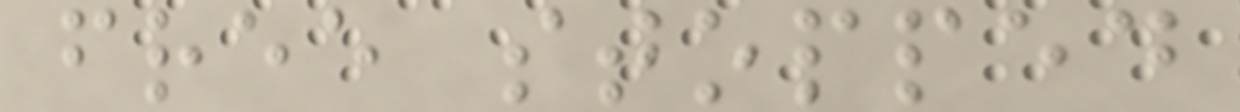free stopped
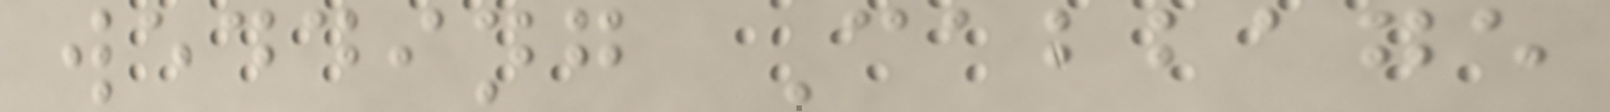wedding Cabbage
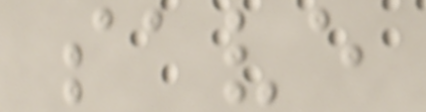save
